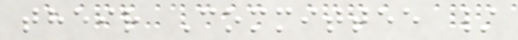their Committee /
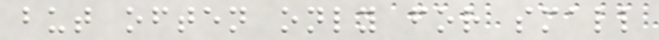but often only for small
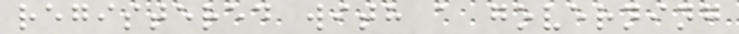registered with a governing
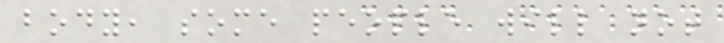body, some people will not
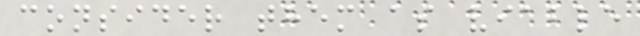consider them as viable
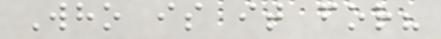Who is it for?
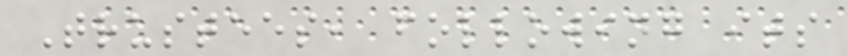Trustees, following its
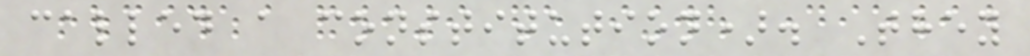called a constitution). They
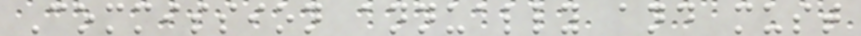Commission annually and must
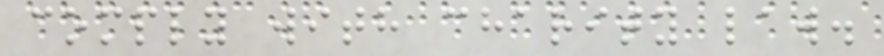comply with charity law.
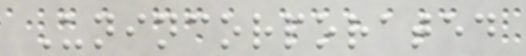Unincorporated
